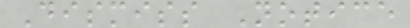Dismiss Notice
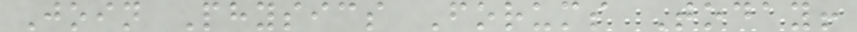Join Physics Forums Today!
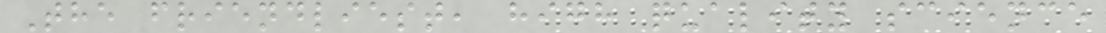The friendliest, high quality science
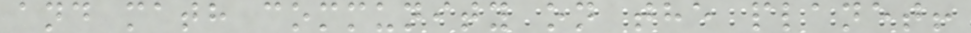and math community on the planet!
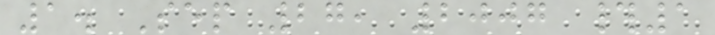1. Sep 27, 2007 #1
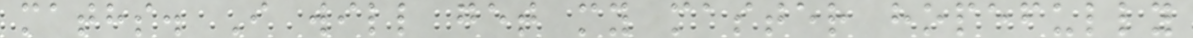maths. I will get my master hopefully
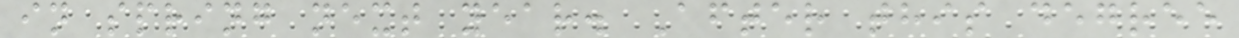in spring next year. After this degree
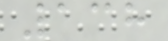138
